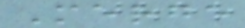Merge
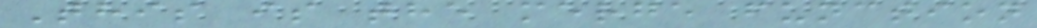This is the merge function
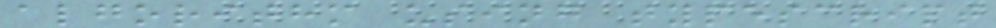algorithm using typescript
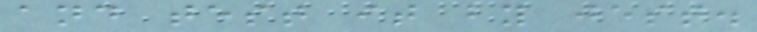and test it by jest.
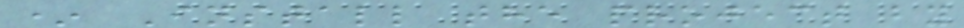* Install the project by
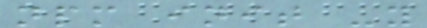npm init -y
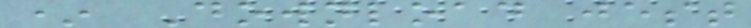* Download jest
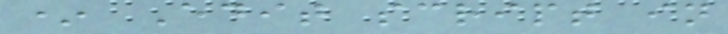* Edit script in
